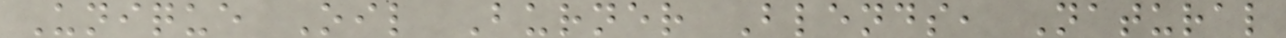Unique Oil Burner Blends, Natural
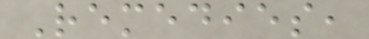Remedies,
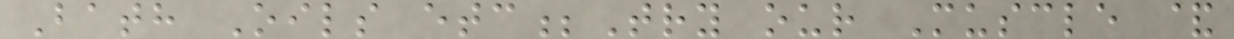Bath Oils etc;Try our Muscle &
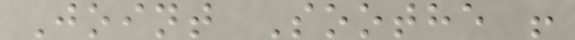Joint Soothe !
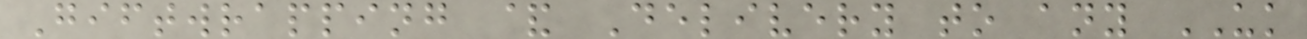Giftwrapping & Delivery to any UK
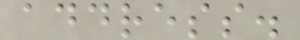address.
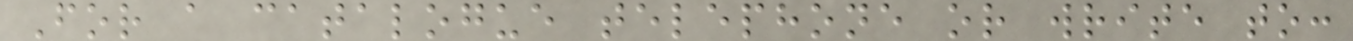For a catalogue telephone or write to:
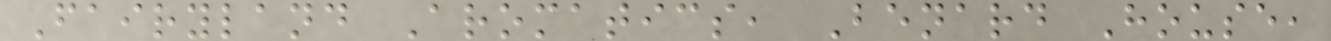Fairyland Aromatics, Benard House,
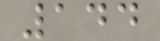144
